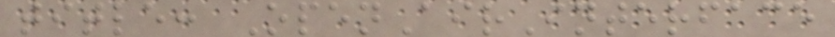title: OpenAirInterface
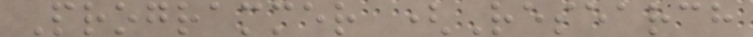Programmer (Research
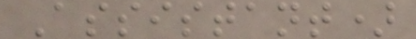Assistant)
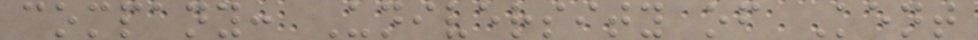company: University of Kent
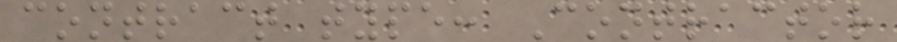contract type: Contractor
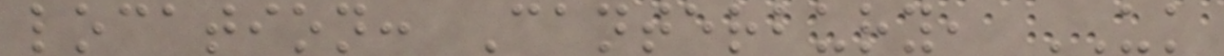location: Canterbury, UK
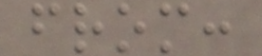from:
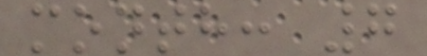month: 7
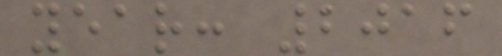year: 2016
